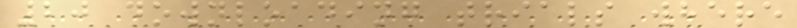20 downloading trials where
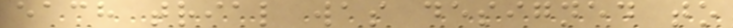each trial was designed to
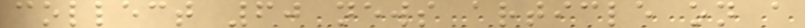collect 60 news article on a
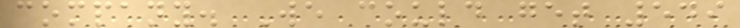company. We could get 549
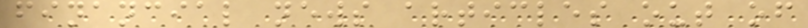financial news articles out of
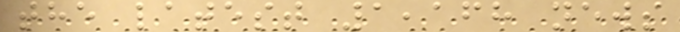the latest 1,168 news
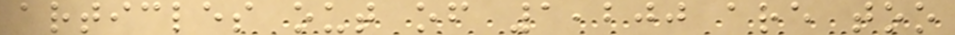articles out of 1,200 are too
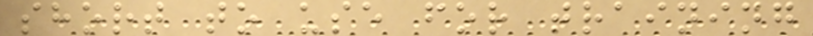short to use for training
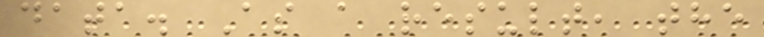data. As a result, the
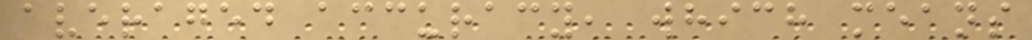averaged accuracy, which means
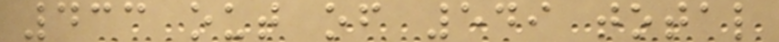433 out of 549 total
